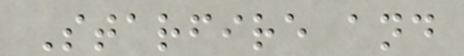Starfire and
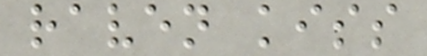raven kiss
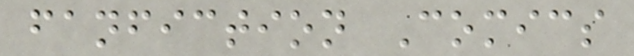fanfiction Comics
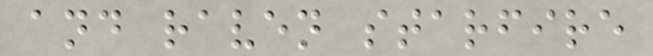and raven starfire
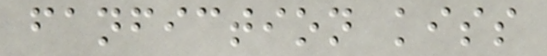fanfiction kiss
